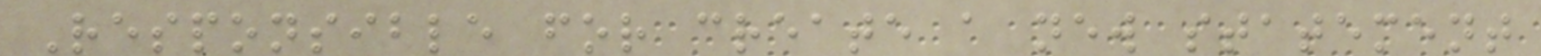Responsible for create a new statement
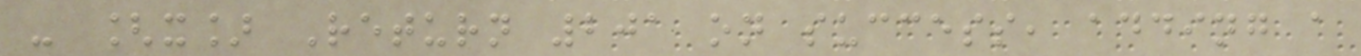- [x] Return 201 on success, adding a
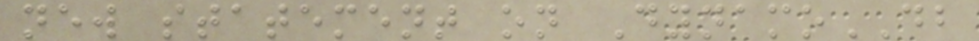new statement on DynamoDB
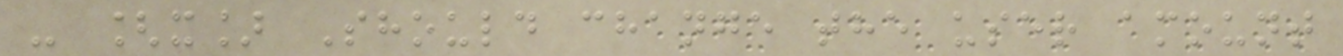- [x] Should change the user amount
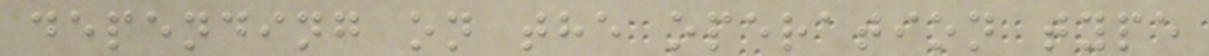depending on the operation type
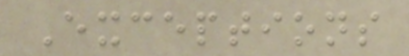Exceptions
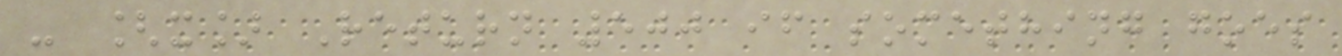- [x] Return 500 if something goes
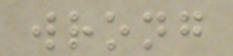wrong
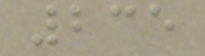235
